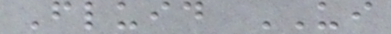Fluid UI
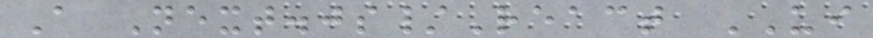A Next.js/React UI
